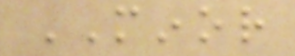MINOR
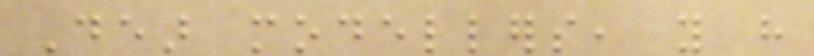Dear modellers, you have
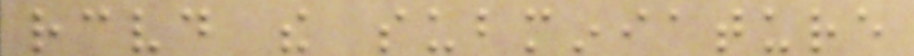received the subminiature
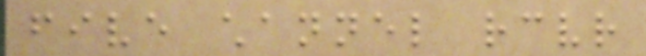five channel receiver
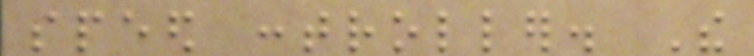speed controller. The
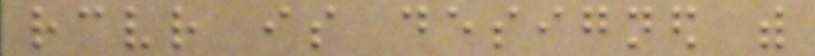receiver is designed with
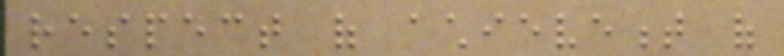respect of achievement of
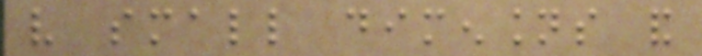very small dimensions and
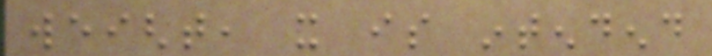weight, it is intendend
